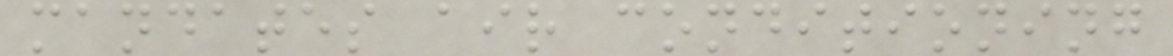mandates air conditioning
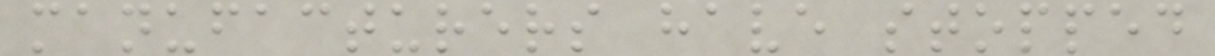manufacturers have stopped
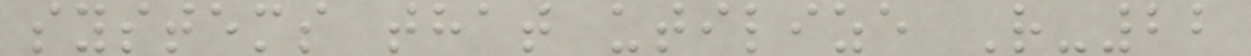systems that utilize R-22
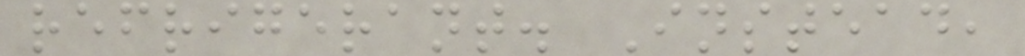refrigerant. Instead,
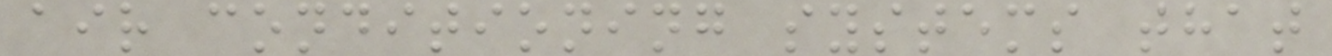air conditioning systems that
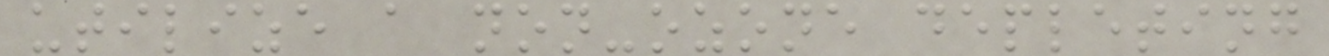utilize a non-ozone depleting
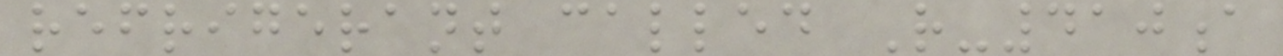refrigerant called R-410a
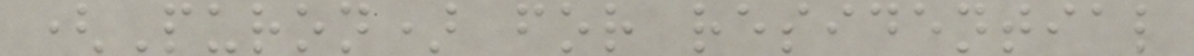(Puron) for residential
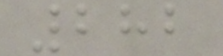282
